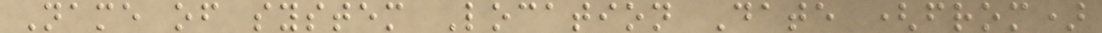Name of system Location Date (from)
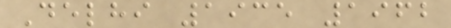Delhi 1935 1962
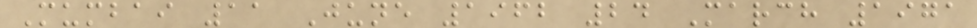Mumbai 11 June 1962 24 March 1971
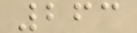263
